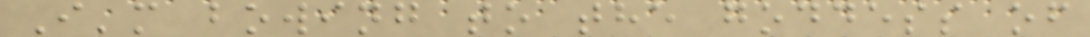I'm bowing to the goddess of
